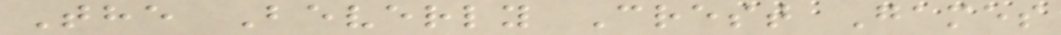The Beverly Crest Games
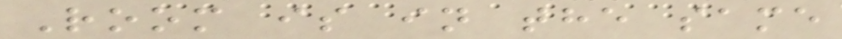Room is in the same
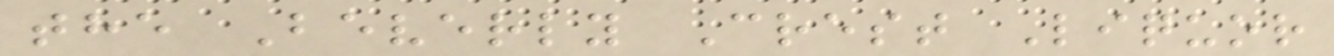the Beverly Crest Liquor
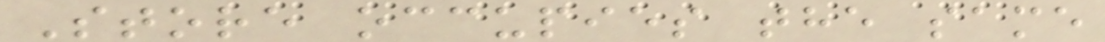Store occupies the same
